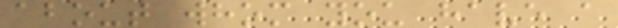about whom you have a
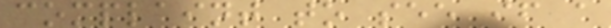complaint to see if a
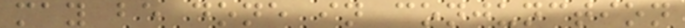may be done in conjunction
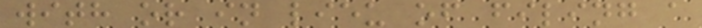with or in lieu of filing a
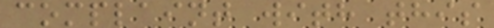complaint with this
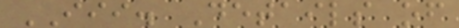III. Details of
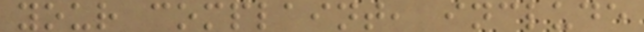your complaint, include
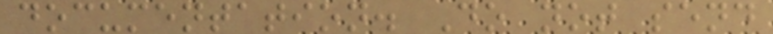documentation. Do not send
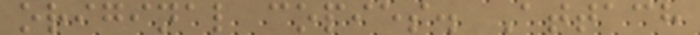original copies. Attach
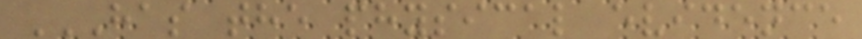HAS THE PHYSICAL EVIDENCE
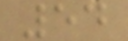54
